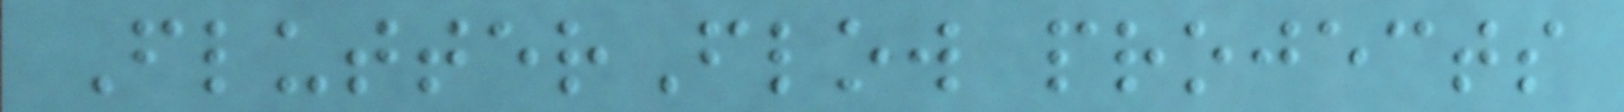FlutterFlow projects
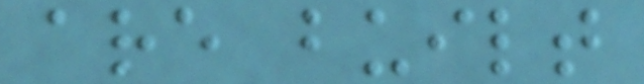are built
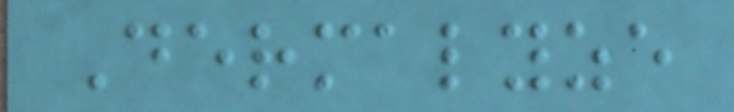Dermalyze
